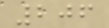206
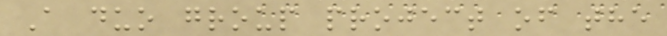A duo group project of the
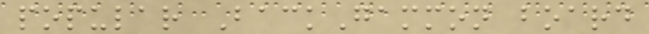popular BackGammon board
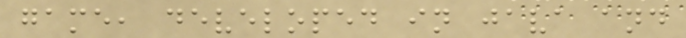game, developed in java and
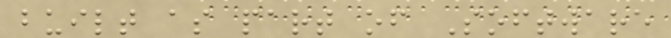built as part of Software
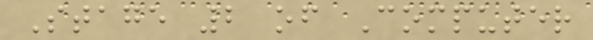Stage 2 of Computer
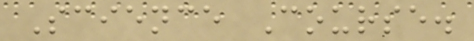Science Course.
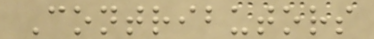Contributors
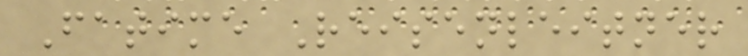Fatime Reisenleitner
